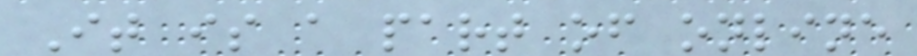It is a part of online
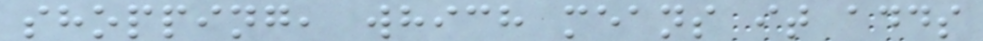shopping, which means it adds
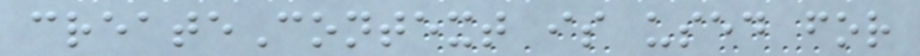createContext is used for
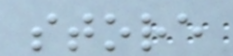store
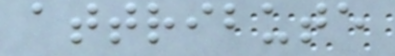attribute
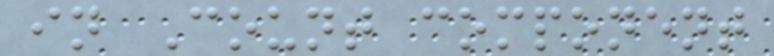in Count component
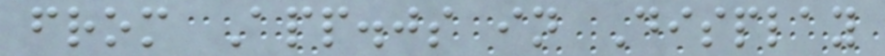from App.js in Display
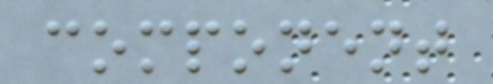component
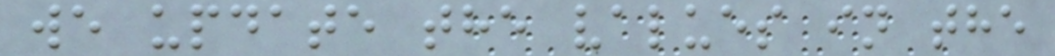we update the values in the
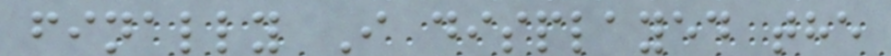finally I displayed the
